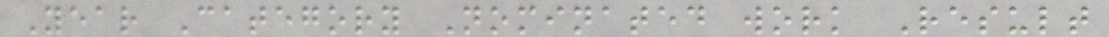Year Category Nominated work Result
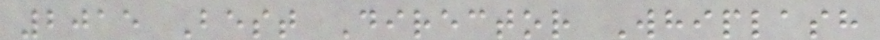2015 Best Director Whiplash
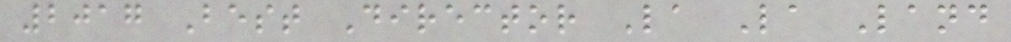2017 Best Director La La Land
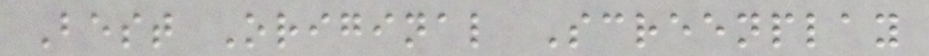Best Original Screenplay
